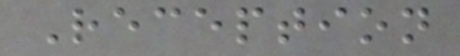Reception
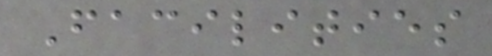Facilities
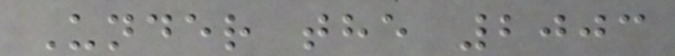Under the 2003
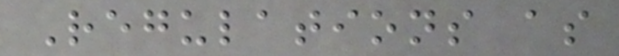Regulations as
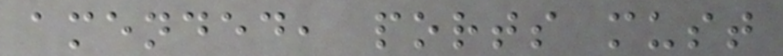amended, ports must
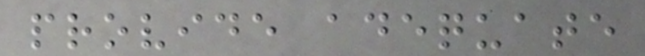provide adequate
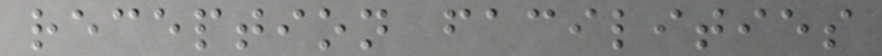reception facilities
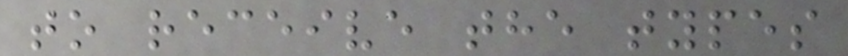to receive the types
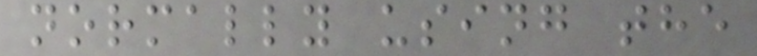normally using the
